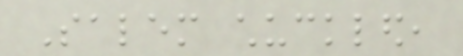Salem chuckled,
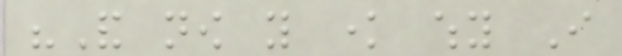"And now you know why I
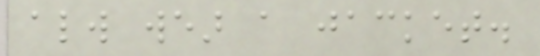always wear a jacket.
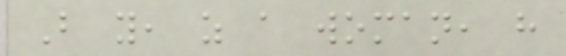But you, as a woman, have
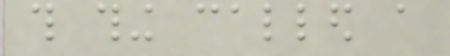this thing called a
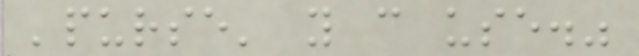'purse' you can use."
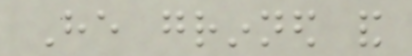He grinned and
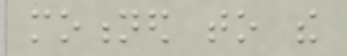motioned to the
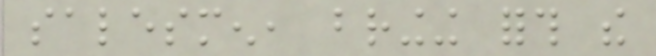salesmen, bringing forth the
